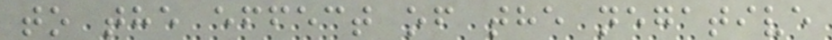to the effect of the negative
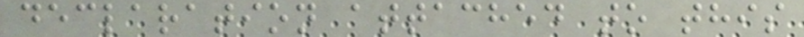declaration attached to this
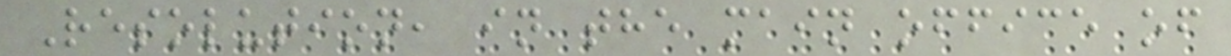Resolution, in the main office of
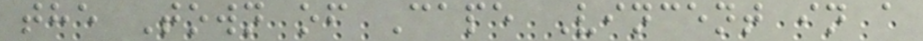the Town of Cape Vincent in a
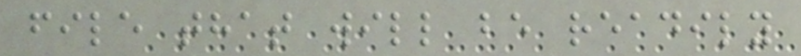file that will be readily
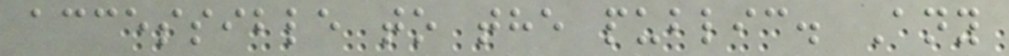accessible to the public. Any
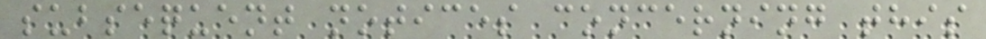subsequent notices concerning this
